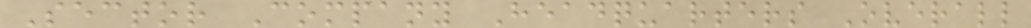Sector Company Headquarters Overall
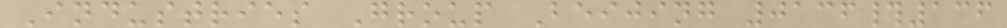Industries Group Beijing 0136#136
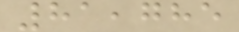81,785
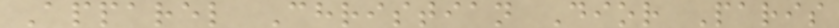Apparel Christian Dior Paris
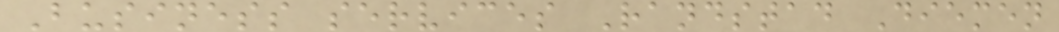Business services Randstad Diemen
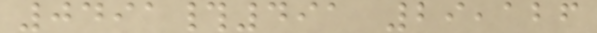0491#491 29,126
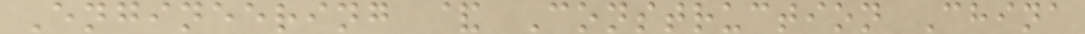Engineering & Construction China
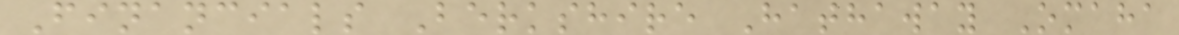Financials Berkshire Hathaway Omaha
